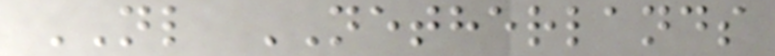NL NETHERLANDS
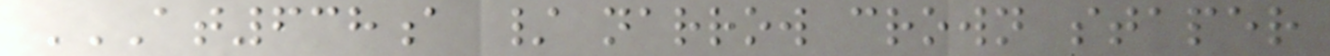AT638A / NARROW CROWN STAPER
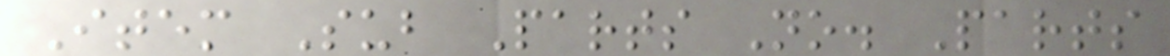Item Sub Parts No. Parts
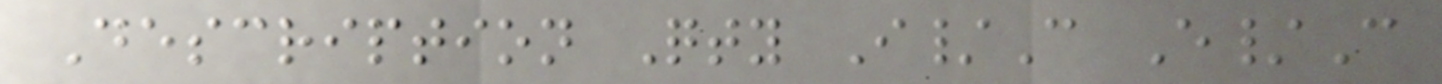Description Qty I/C E/C
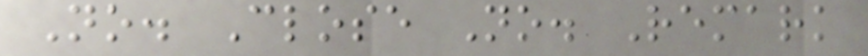No. Close No. Remark
